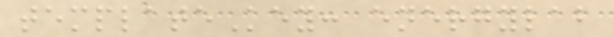templateKey: energylab
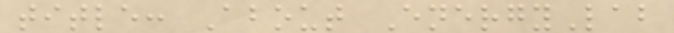title: About EnergyLab
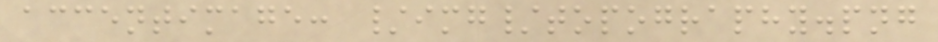accentimage: /img/topography.png
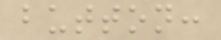button:
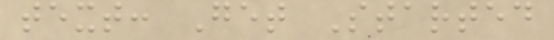text: Get Started
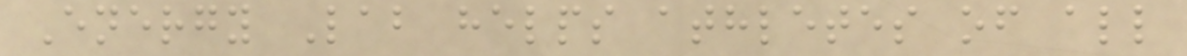Energy Lab helps athletes of all
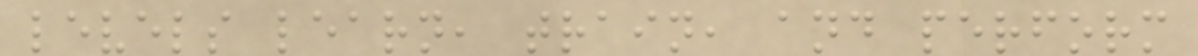levels learn, train, and perform
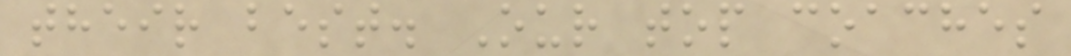their best. Our top coaches
